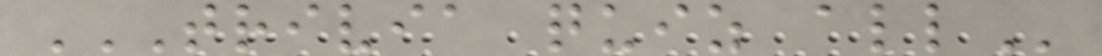TRIVIA QUIZ ALL
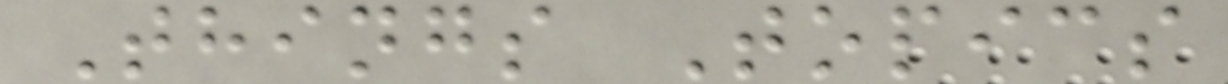Things Topics
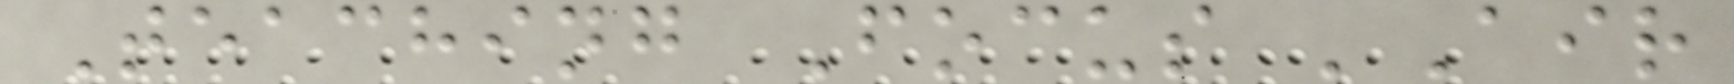Teaching Focus 'Air
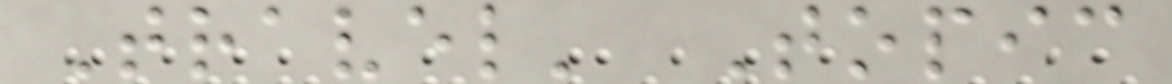Travel' Topic
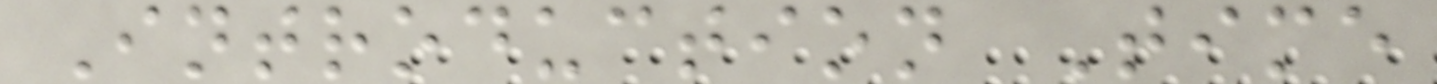Introduction Time
